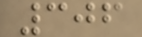306
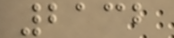2132
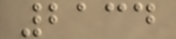2134
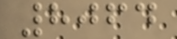8064
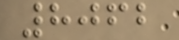8062
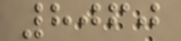8060
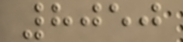8050
